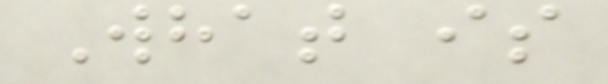What is
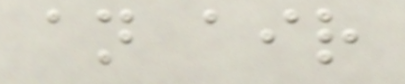an air
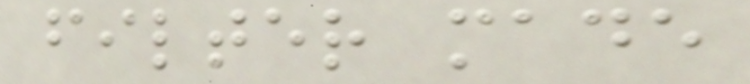filter made
